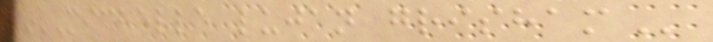MICHELLE LUJAN GRISHAM
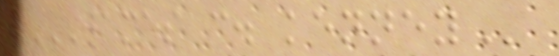JAMES C. KENNEY
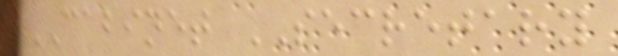CABINET SECRETARY
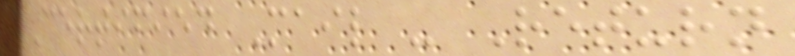Certified Mail - Return
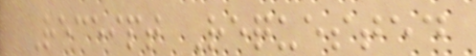Receipt Requested
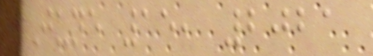June 15, 2021
